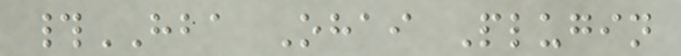#HBA Ohai Plugin
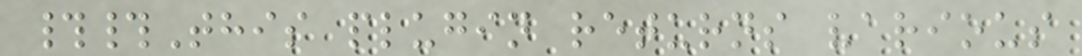##This plugin returns various
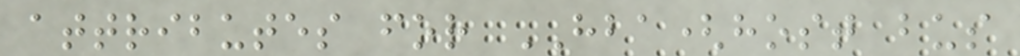attributes for HBA(host bus
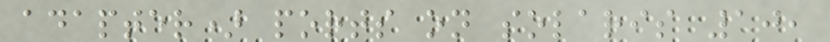adapter) ports on solaris 10,
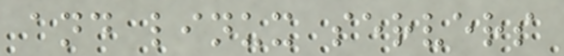and linux servers
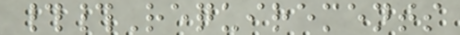##Requirements
